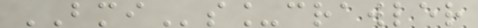BMIs_crawler
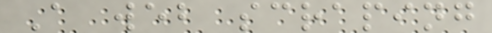A web scraping
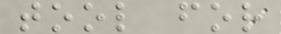tool for
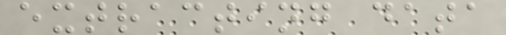extracting data
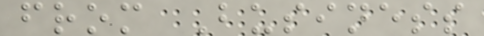from Business
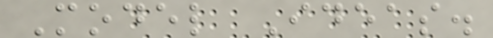Model Ideas.
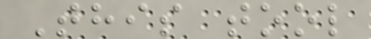This tool
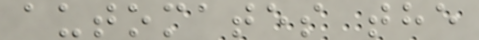automates the
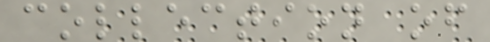collection of
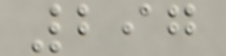297
